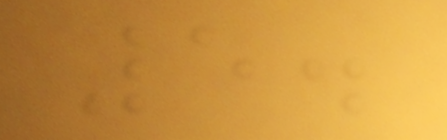5.
